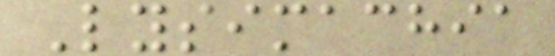Lysimachia
